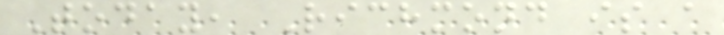Today, Richmond is a
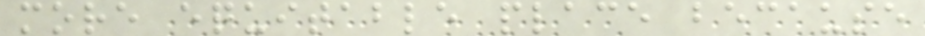more equitable place because
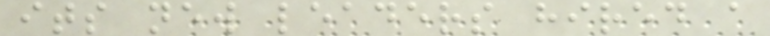its new leaders hired a
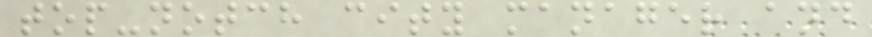top-notch city manager and
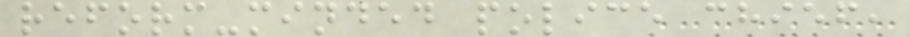reform-minded police chief,
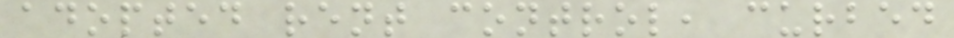adopted rent control, curbed
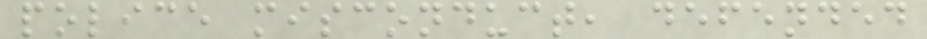police misconduct, defended
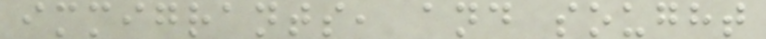immigrants, and sought
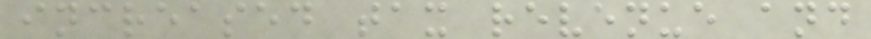increased tax revenue and
